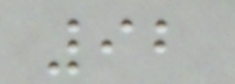92
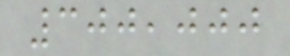300,000
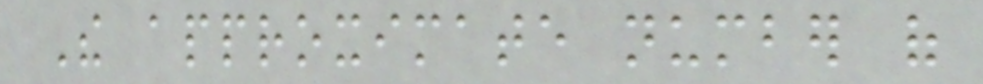The approximate number of
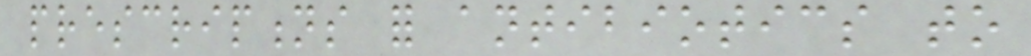prescriptions for antibiotics to
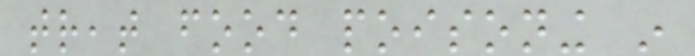treat food poisoning in
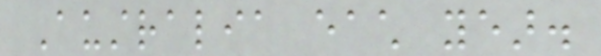Australia each year.
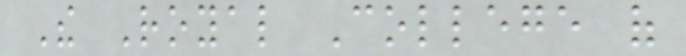The Royal College of
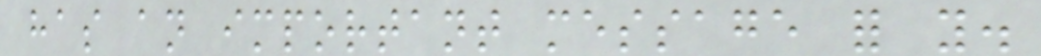has an important message for you.
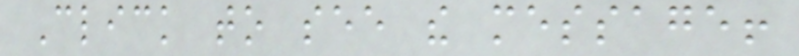Click to see the message!
